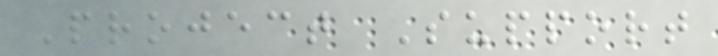Project Support
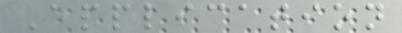Application
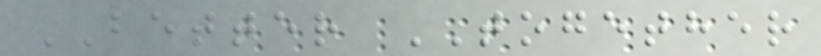BETTER TOGETHER
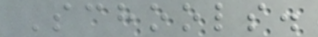Schools.
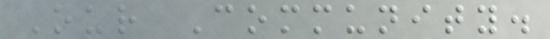Our Community.
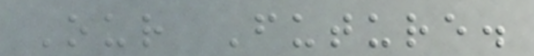Our Future.
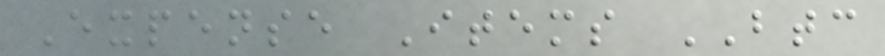Expense Items BTC
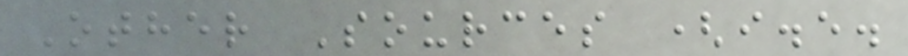Other Sources (i.e.
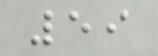59
